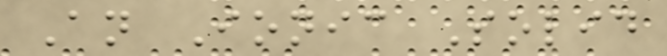An Ionic Solid
